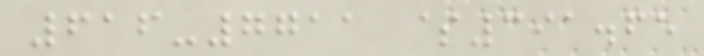616-7711 $391.65
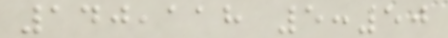140,118 5:50
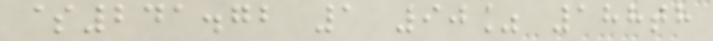$241.72 1 90% 188th
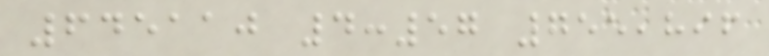645110 4:57 755,896
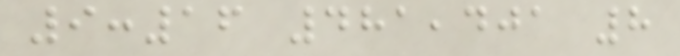9:16 481,401 8
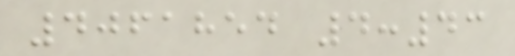4061854 4:43
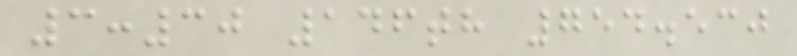3:30 146th 754.530
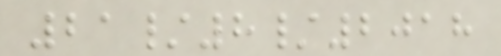21/8/2018
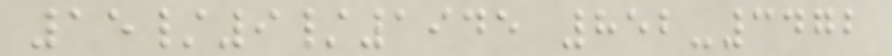15/9/1945 852-3472
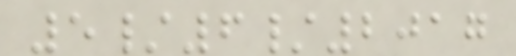5/6/2017
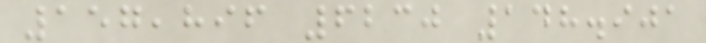157,896 6230 148.901
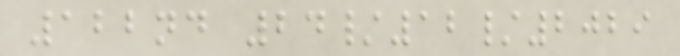122nd 24/12/2029
